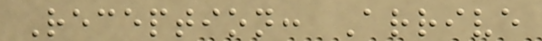Reception: Arrive
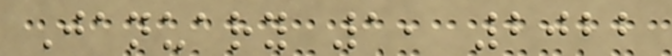January 1, 2022
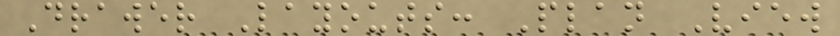Drawer Layouts: Plan View
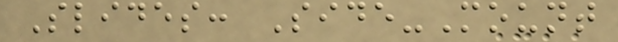Slides: Side-Mount
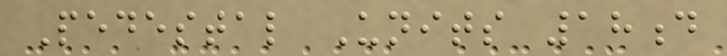Pedestal Units 18d
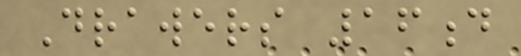Drawers 16d
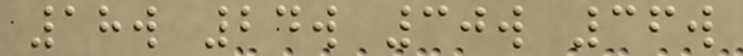18w 24w 30w 36w
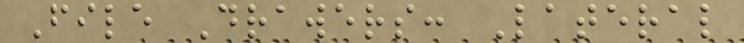File Drawers: Lateral
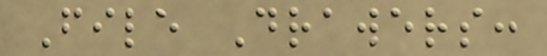File Drawers:
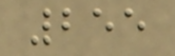255
